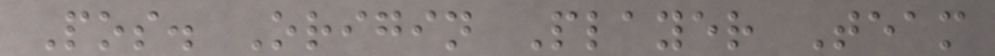Pos. Origin Player Team
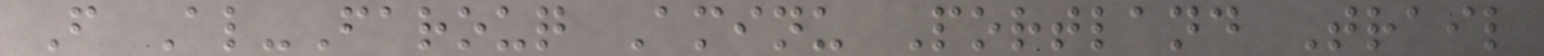F Al-Farouq Aminu Portland Trail
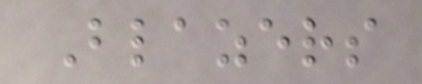Blazers
